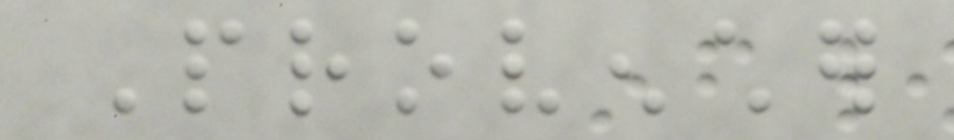Provencher
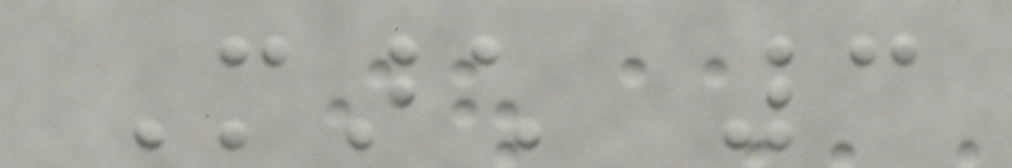March 3
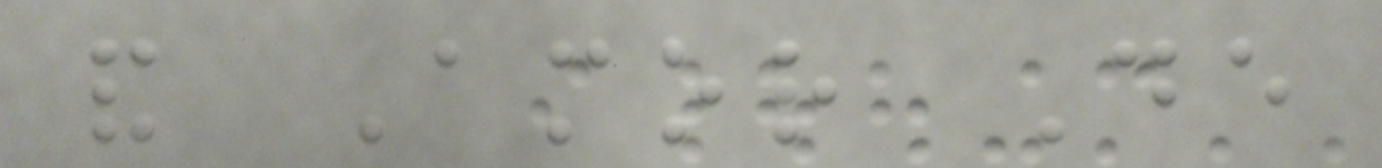and Amor De
